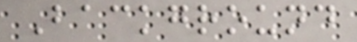Background
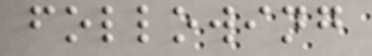following
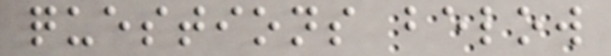questions below
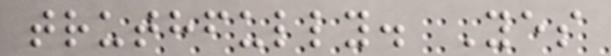truthfully. Yes
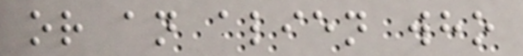or an alien who
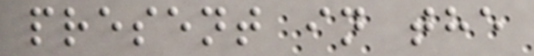present in the
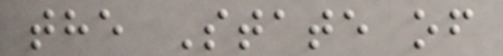the State of
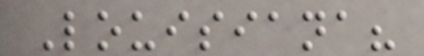Louisiana?
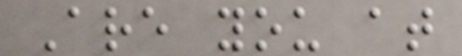Are you at
